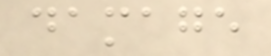damage
